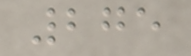275
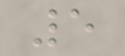5
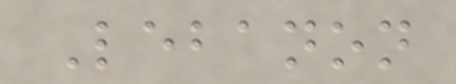Lebanon
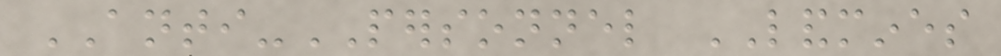ANTI-PERSONNEL LANDMINES
